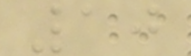10
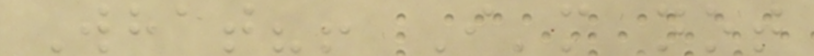What?! I'm not
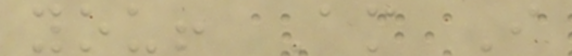you! Am I
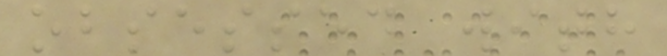obsessed with
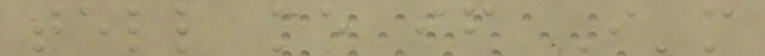tell me if I'm
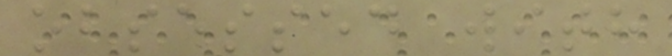obsessed with
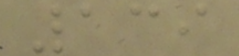139
